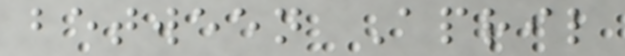between April
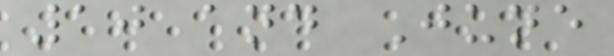10 and June
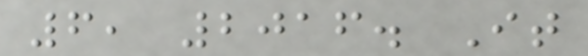6, 2016. It
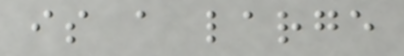is a large
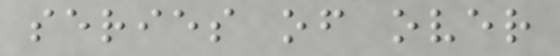series of over
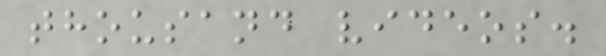thousand videos.
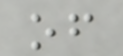of
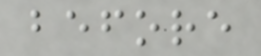before
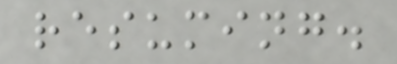resuming.
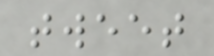tweet
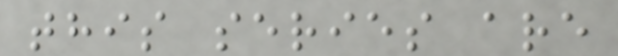this series are
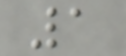1
